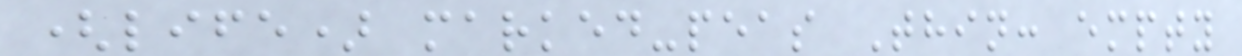(life) marked-peas Thin: empty
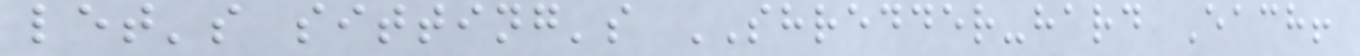let's sitting's SHREDDER-hard Each!
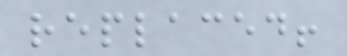replaced!
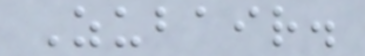Zubair.
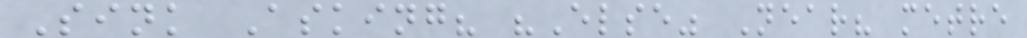Sink Asking? "Else" Near? metre
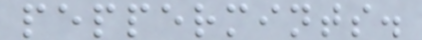peppermints.
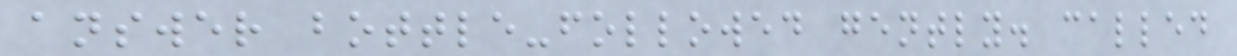answer bottle-followed gently. called
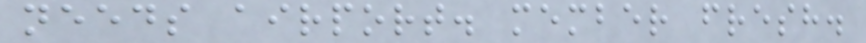needs airport. member fresh.
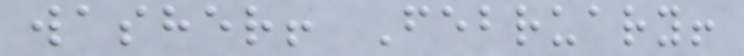washer! February!
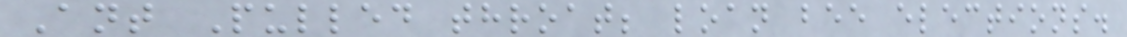Ant Pulled throat; loan bee elections.
